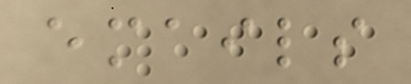emails
